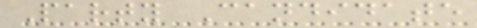Party Candidate
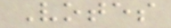Votes
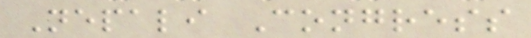Nepali Congress
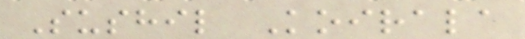Sushil Koirala
